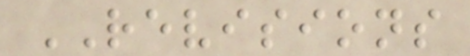REVISIONS
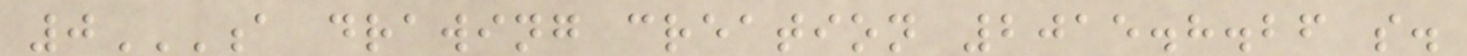0A DRAWING CREATION 2015.8.26 S.
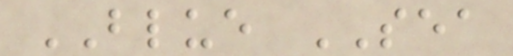BLUE SEA
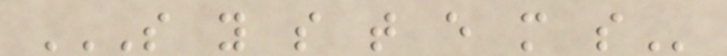S Y S T E M S
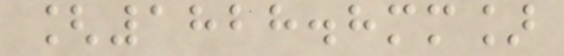[1828.8mm]
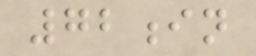72in
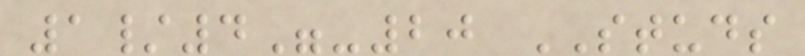1/4"-20 STUDS
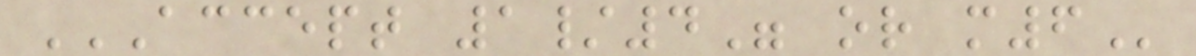ACCEPT 1/4" OR M6
